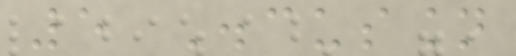5 Discussion
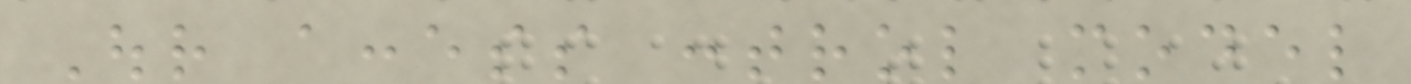Our access control model
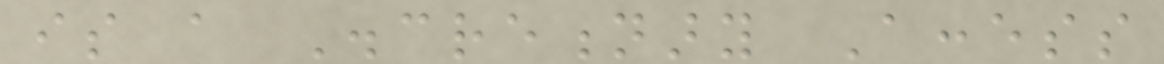is a Discretionary Access
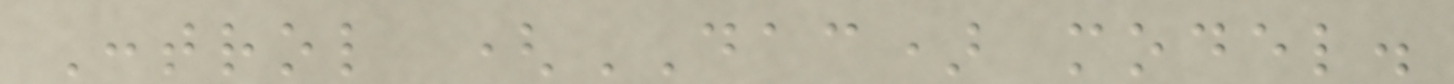Control (DAC) model.
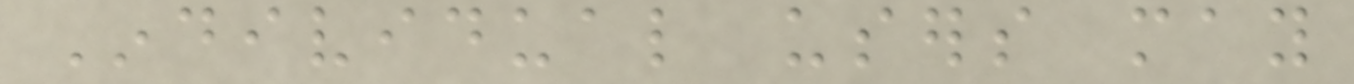Individual users may
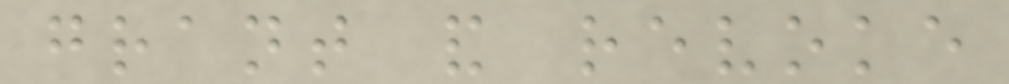grant and revoke
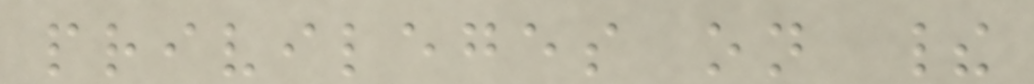privileges on their
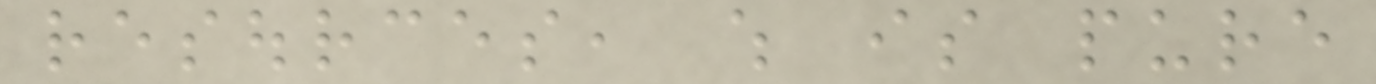resources, which is pure
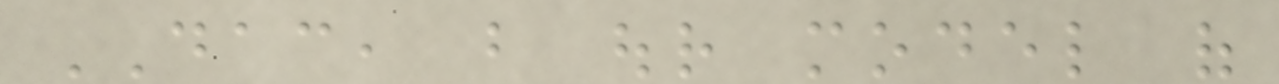DAC, but our model of
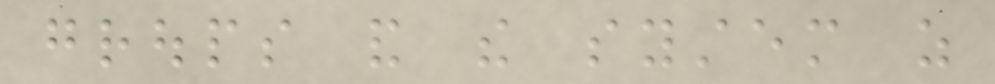groups and the system as
